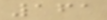161
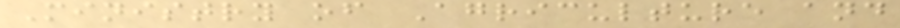Ministry of Agriculture and
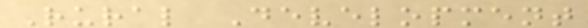Rural Development
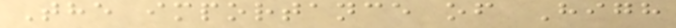The importance of High
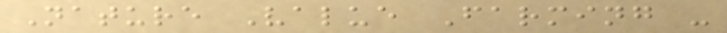Nature Value Farming -
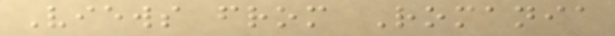Views from Romania
